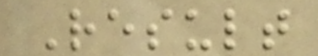Result
